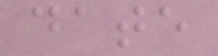date
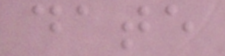date
